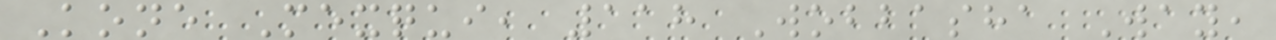Kone Mexqui, 118 Wobbasha Way,
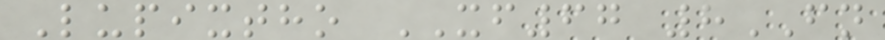Lupixtho XF67 8FN
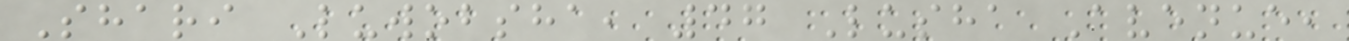Shari Luwobsha, 47 Lusha Avenue,
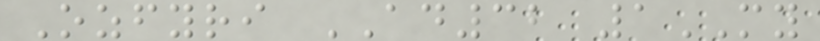Ozfyri AD32 1MY
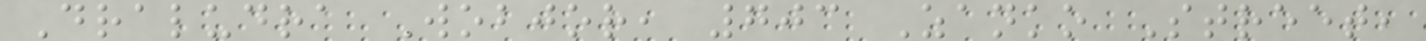Draludra Wobjor, 703 Zanko Street,
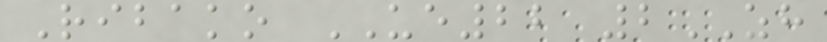Ribako UE22 2ZH
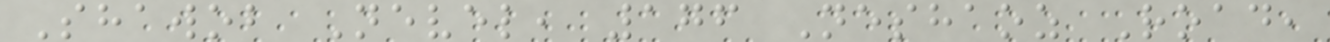Shawob Nevel, 176 Neshaoz Road,
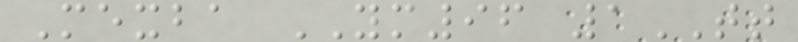Mexba YM96 1TT
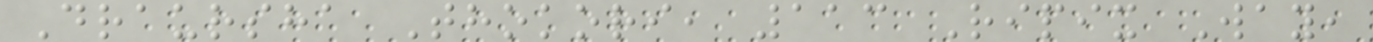Draursha Thokori, 113 Ripix Way,
